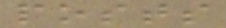posts
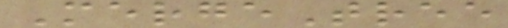MergeTree
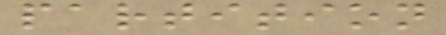partition
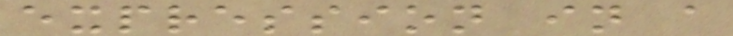expression in a
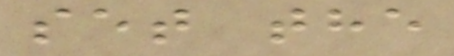set the
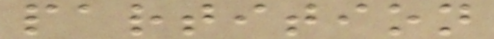partition
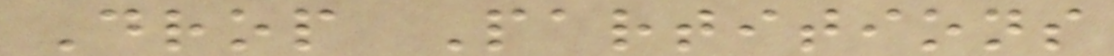Drop Partitions
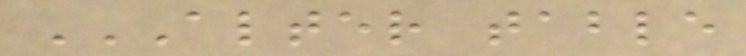ALTER TABLE
